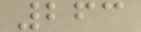263
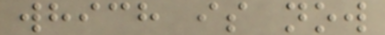which is now
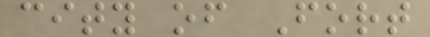city of Fort
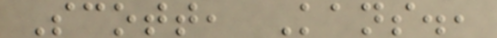Scott, Kans.,
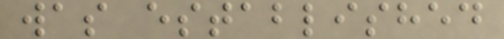was established
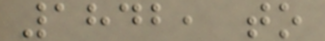1842, to
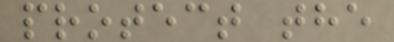protect the
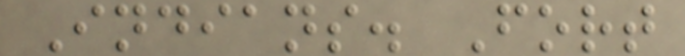Indians. Fort
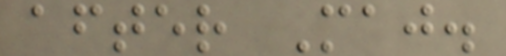after Maj.
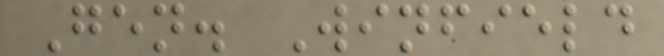Gen. Winfield
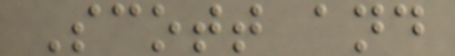Scott and
